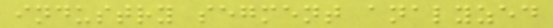industry segment analyzed
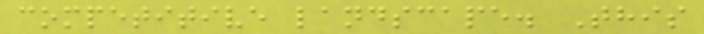competitive landscape. This
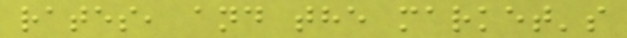rates, and the market's
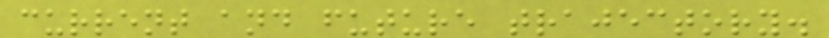current and future trajectory.
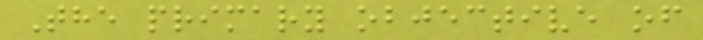The primary objective of
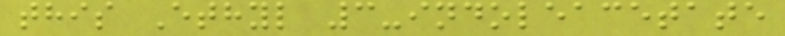this Ethyl 3-indoleacetate
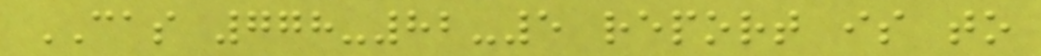CAS 778-82-5 report is to
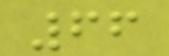66
